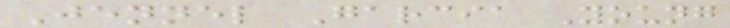Jennel Garcia Young
